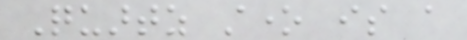Quartz stone is a
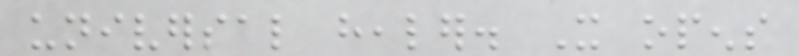universal healer. It opens
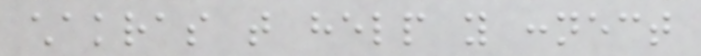chakras that help you connect
